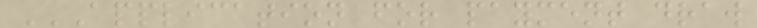APPLICATION FOR PAYMENT DRAW
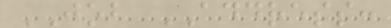JOB ADDRESS:
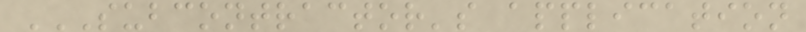SUBCONTRACTOR'S APPLICATION
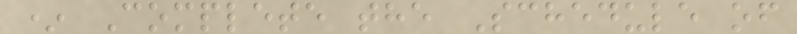* Complete the Schedule of
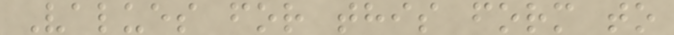Values for this form to
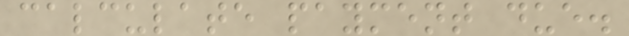calculate payment due.
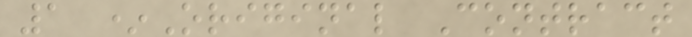1 *Original Contract
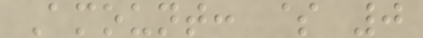Amount: $ 0
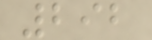292
